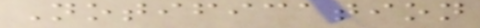Notification
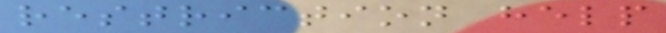restriction help
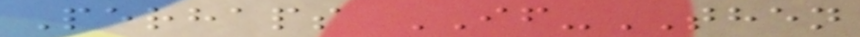Perhaps IF-THEN
